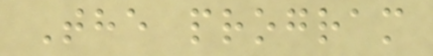The program
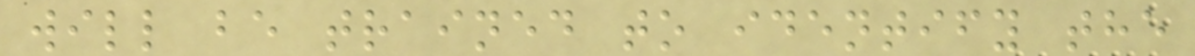will be trained to identify the
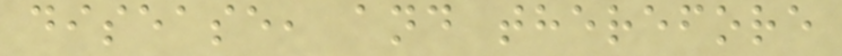disease, and therefore
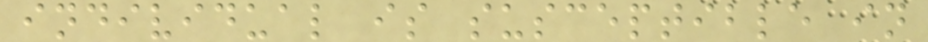individual is susceptible in
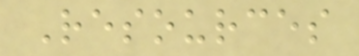Resources
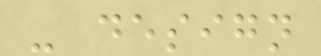- design
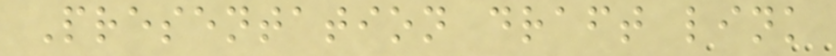Presentation draft link
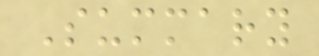Summary
